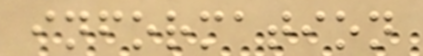information
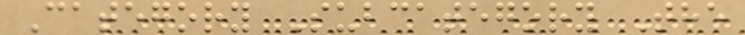Category Subcategory The
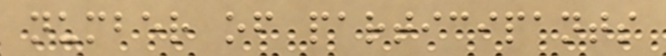number of participants
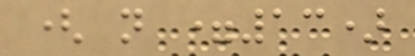( n =13)
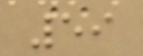59
